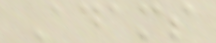Adams
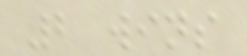2 wins
